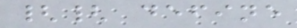{{ define
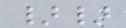}}
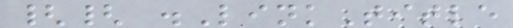{{ .LinkTitle
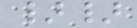}}
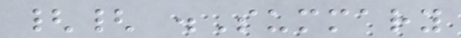{{ .Summary
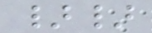}}
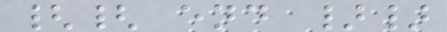{{ end }}
